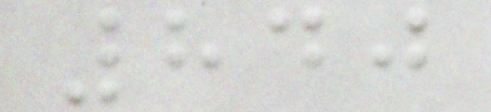840
